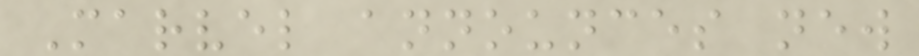Marvel announces new
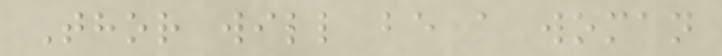Thor will be a woman
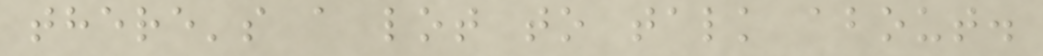there's a lot to talk about.
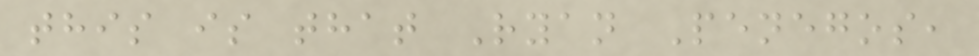this is that Ryan Penegos,
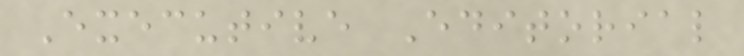Executive Editorial
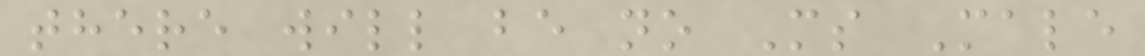there will be no Ms Male
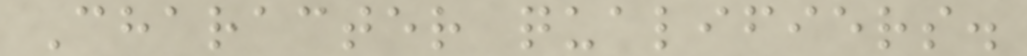Character qualifiers.
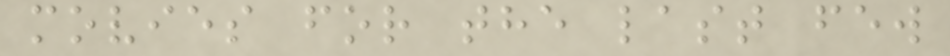movies for the last few
